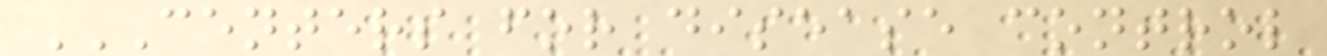CENTERS FOR DISEASE CONTROL
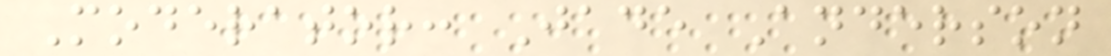Moderator: Jade Anderson
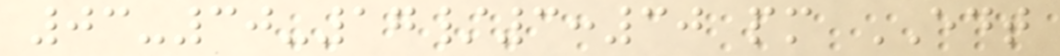03-30-17/3:30 pm EDT
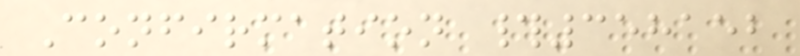Confirmation #358152
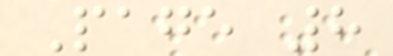Page 8
